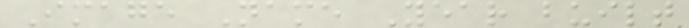Image Name Year built
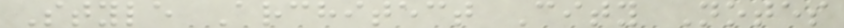Style Architect City Notes
